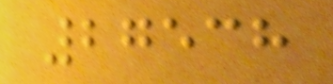27538
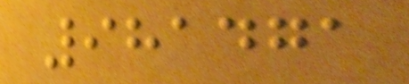981471
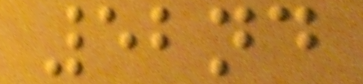52nd
